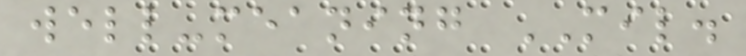well-meaning MIL.
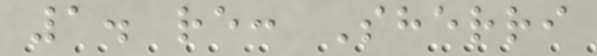1. re: Sherri
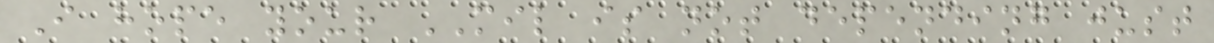I hope your MIL is not depending just
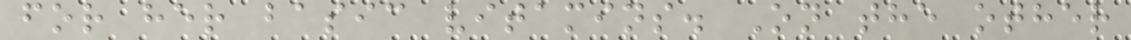for her basic vitamins. On the other
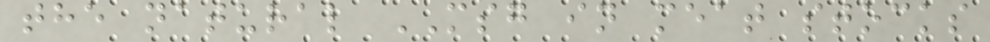the natural MSG in meat stocks
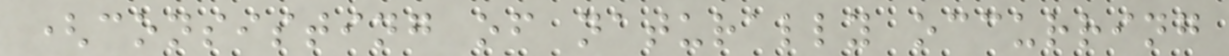(consisting of naturally occurring
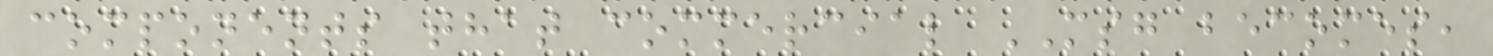components that commercial MSG becomes,
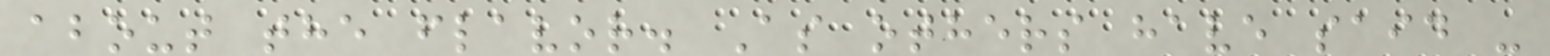about the flavor. As others have said -
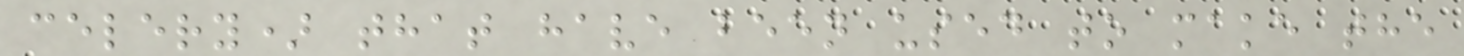celery) that have been used to make the
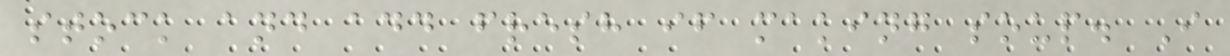stock and add fresh if making soup. I
